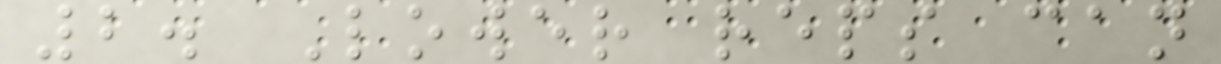2. Lower reps can
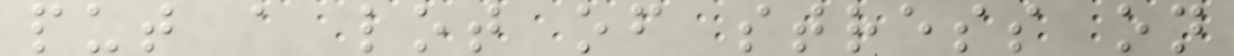put a lot of stress on
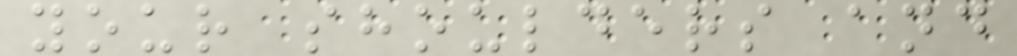your shoulders and
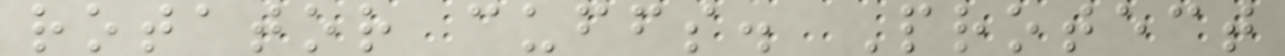rotator cuffs. Protect
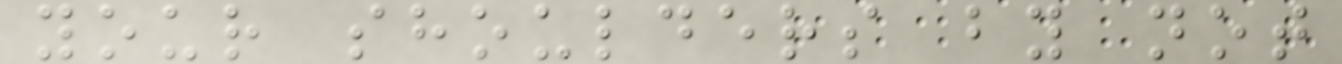your shoulders by not
